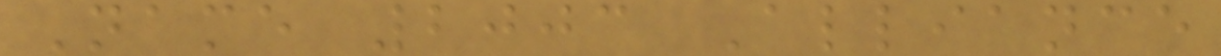Name 2003 Alliance
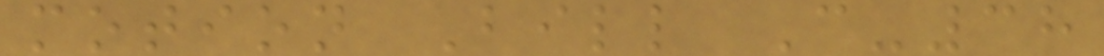motion Bill C-38
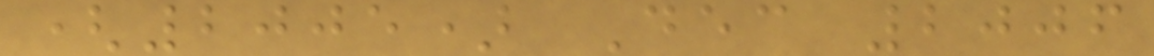(2005) Dec 2006
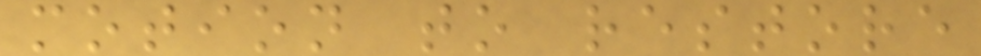motion to restore
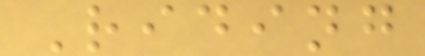Riding
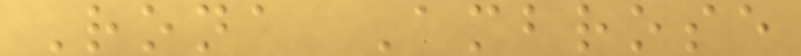Rona Ambrose
